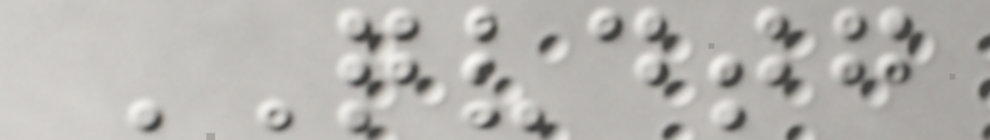QVDTG
